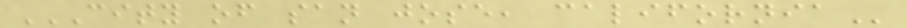CITY OF SAN JOSE, CALIFORNIA
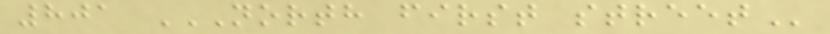801 NORTH FIRST STREET
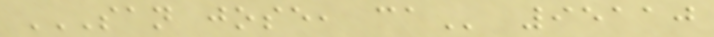SAN JOSE, CA 95110
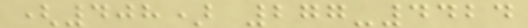(408) 277-4424
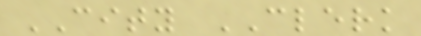CITY CLERK
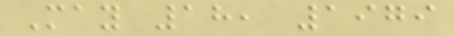May 18, 1979
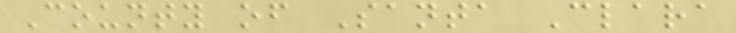County of Santa Clara
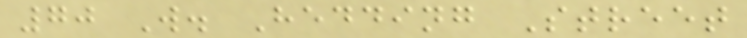70 W. Hedding Street
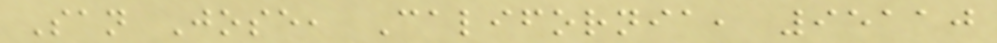San Jose, California, 95110
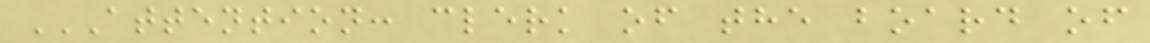ATTENTION: CLERK OF THE BOARD OF
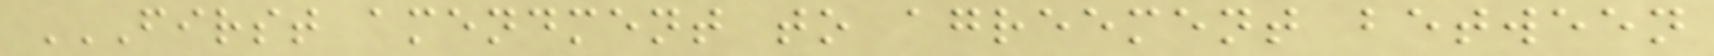FIRST AMENDMENT TO AGREEMENT BETWEEN
